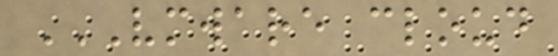VMWARE CLOUD
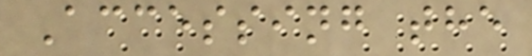Accessing the
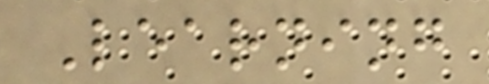Learning
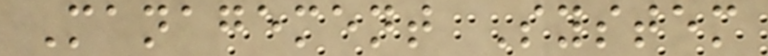Management System
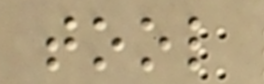tool
